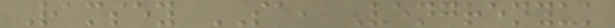Ramsey SA, Vengrenyuk
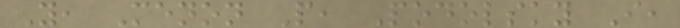Y, Menon P, Podolsky I,
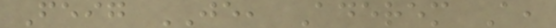Feig JE, Aderem A,
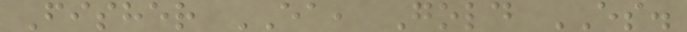Fisher EA, Gold ES.
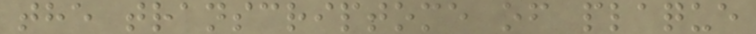the transcriptome of plaque
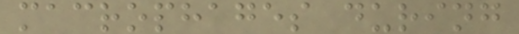macrophages during
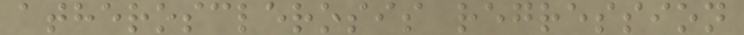atherosclerosis regression
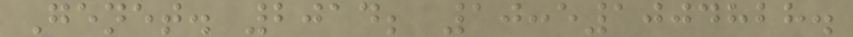Genet. 2014; 10:e1004828.
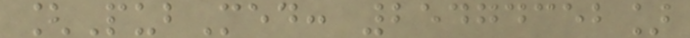[PubMed: 25474352]
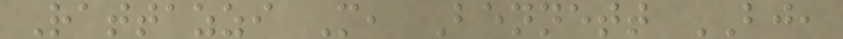Rattazzi M, Bennett BJ,
